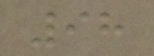98
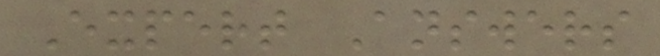Expert Answers
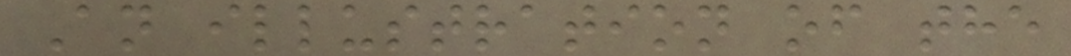An illustration of the
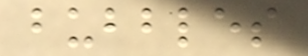bubbles
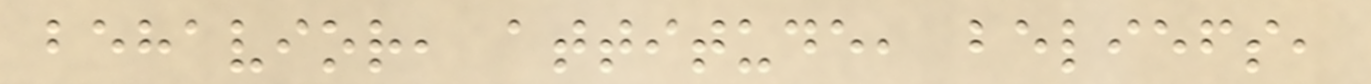behavior, attitude, beliefs,
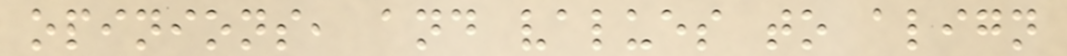opinions, and values to align
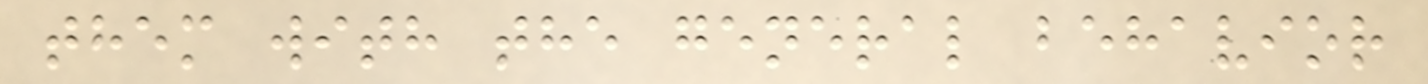them with the general behavior
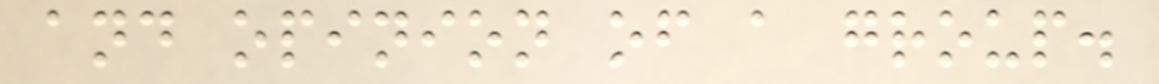and opinion of a group.
